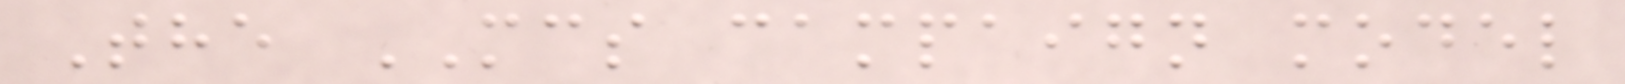The MCS campaign model
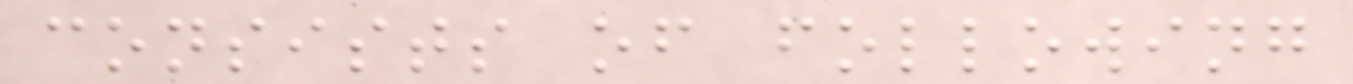consists of following
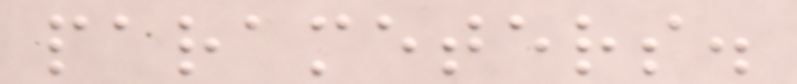parameters.
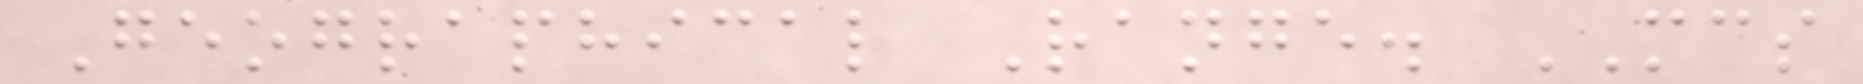Geographical Range. MCS
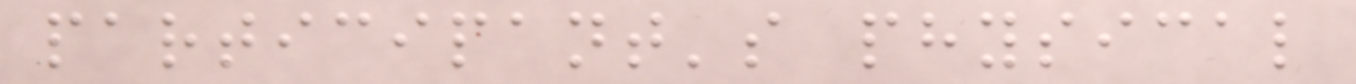participant's physical
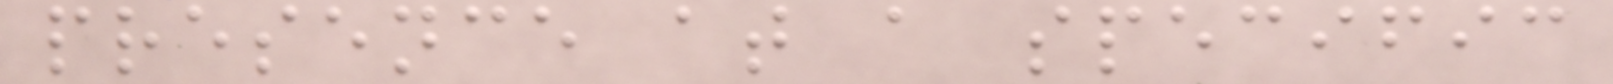presence at a specific
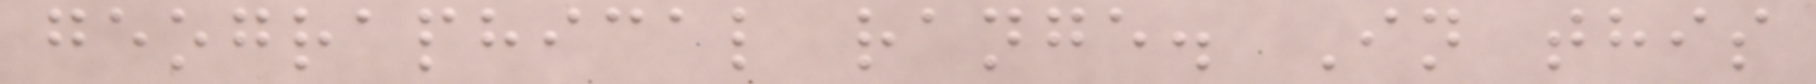geographical range. In this
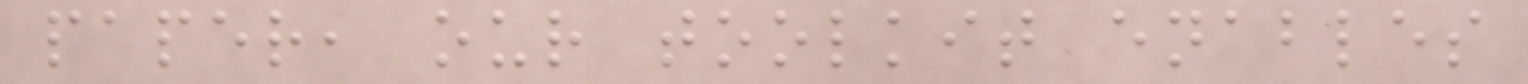paper, our toolkit enables
